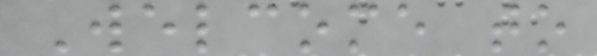Welcome to
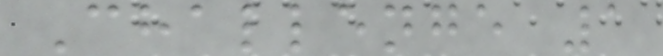Challenge 1
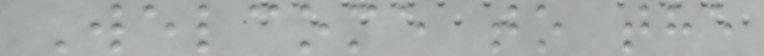Welcome to the
